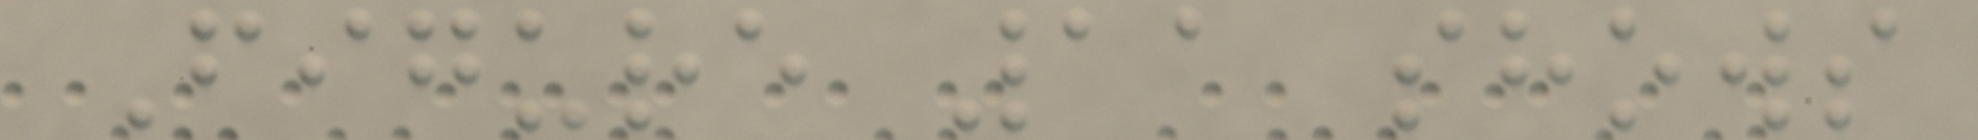Figure 11 shows
